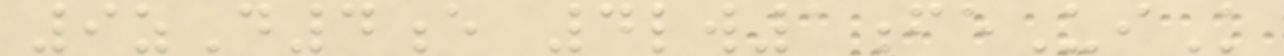9zD4e 4lw1feUiK
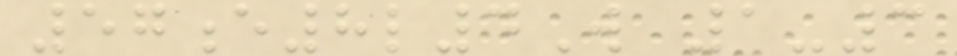57e8l4W 1-3
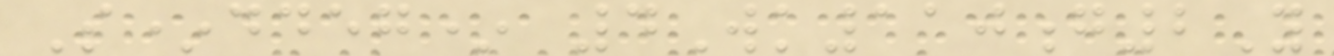S*ddeg* 4Wk110g2Y
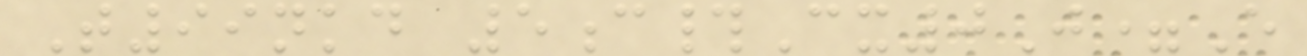T99nkd 5c#Cx0J=E
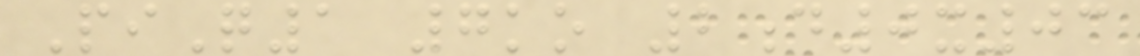PiQ1 7ko 2d0x03
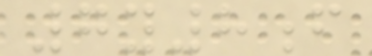7y8f
